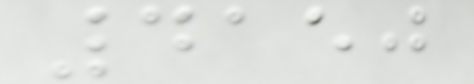4150
